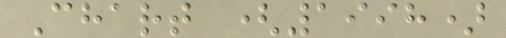Chart (1998)
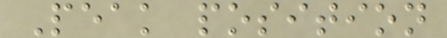Peak position
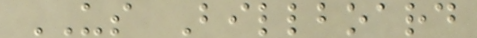US Billboard
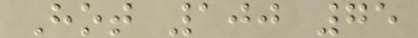Hot 100 75
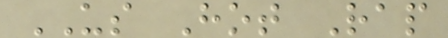US Hot Rap
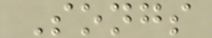Songs
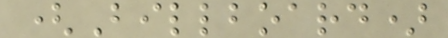(Billboard)
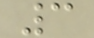3
